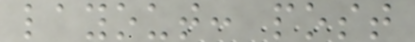layout: post
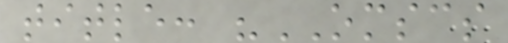title: "OMSCS
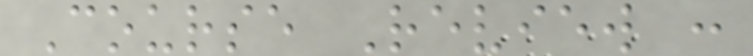Course Review :
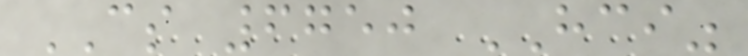CS 6750 HCI"
